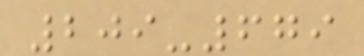209-679
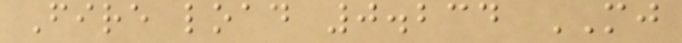Fire load 0.234 MJ
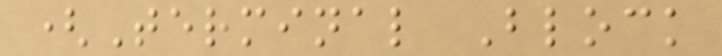(Terminal Block
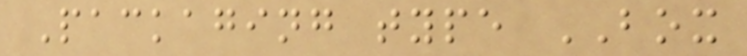Packaging type BOX
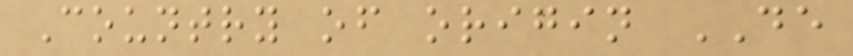Country of origin DE
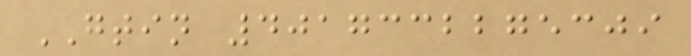GTIN 4017332275309
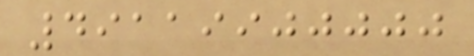49119900000
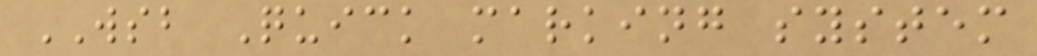WSB Quick marking system
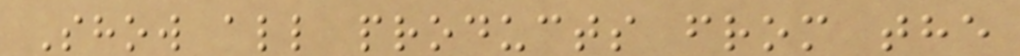Show all products from the
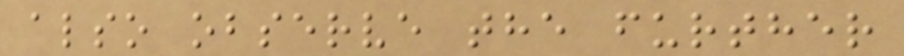also observe the further
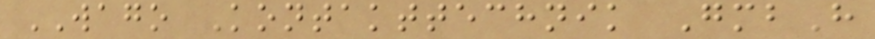WAGO Kontakttechnik GmbH
